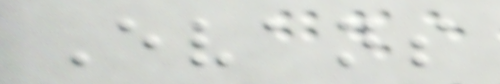Evans
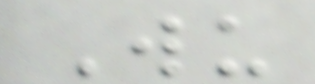Wu
